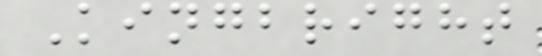Kingbright
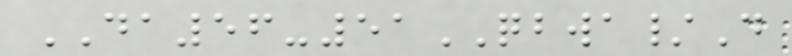DA56-51QBWA/D
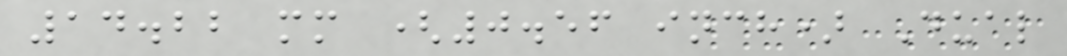14.22 mm (0.56 inch) Dual
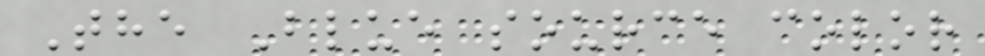The Blue source color
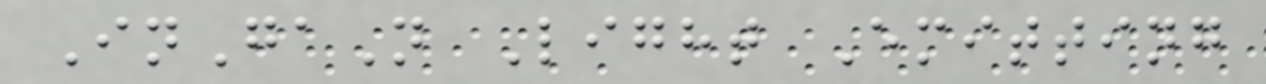InGaN Light Emitting
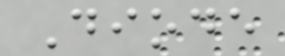Diode
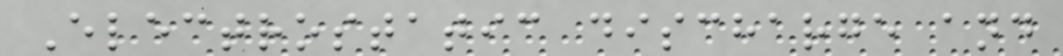Electrostatic discharge and
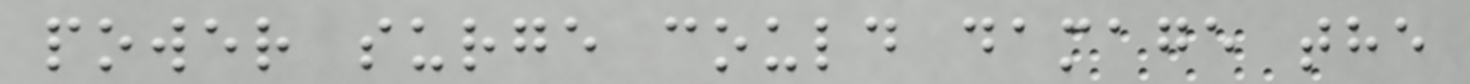power surge could damage the
